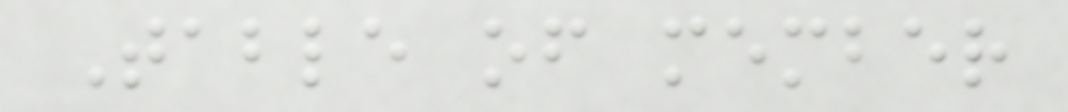Table of member
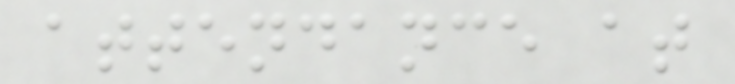attendance at
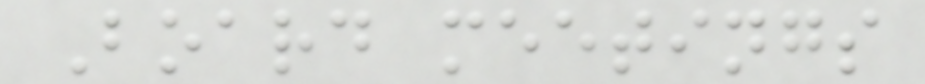Board meetings
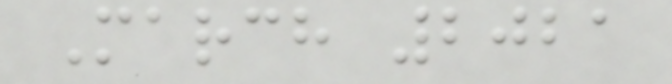March 2021
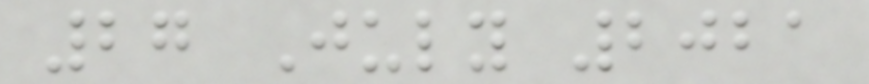27 July 2021
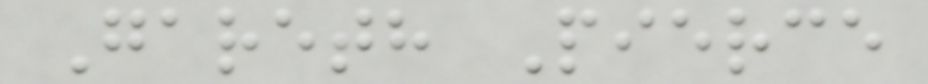Gareth Pierce
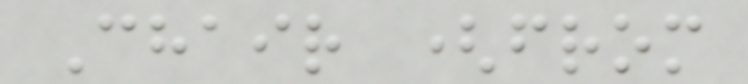Chair (from
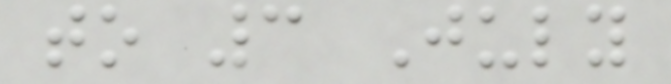to 3 July
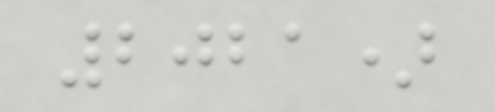2021)
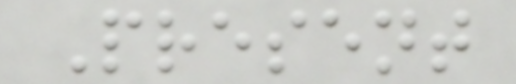Present
